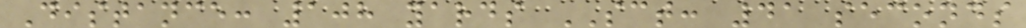Distance: 108 yards SCT: 41 seconds
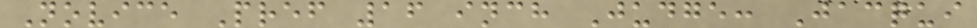Novice Pref 16 inch Judge: Jacqui
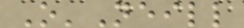O'Neill
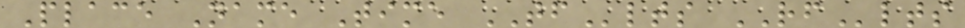Place Name Time TFlts RFlts
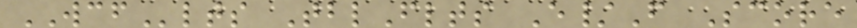WCFlts TblFlts E/F Score
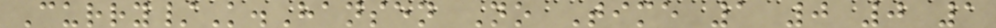Curry/K.Hansen No Time 1 0 0 1
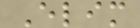Elim
